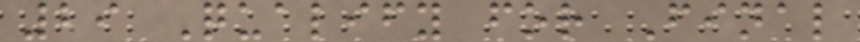29 Qualify for Final
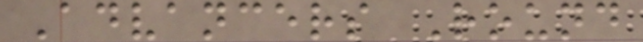Advancers Round
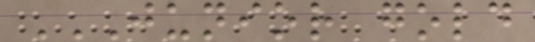JUNIOR GOLD
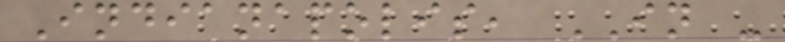Indianapolis, IN -
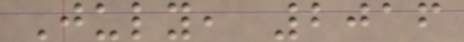July, 2016
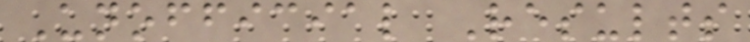Unofficial Results
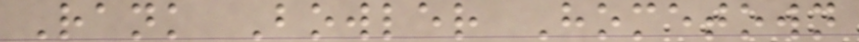Rank Bowler Hometown
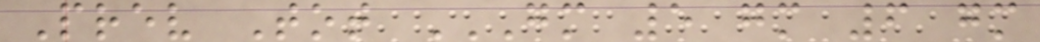Prev Tot GM 5 GM 6 GM
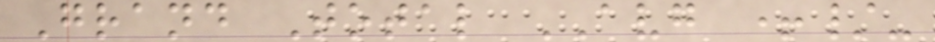Grand Total AVG +/-
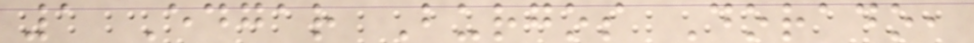1 Edgar Burgos Dorado,
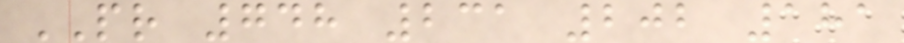PR 748 231 202 181
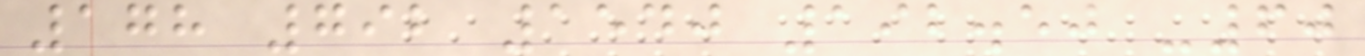178 792 1540 192.50 -60
